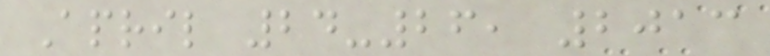April 24-26, 2013
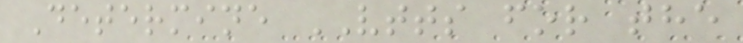Determine VTTS for the
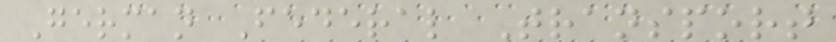German Federal Transport
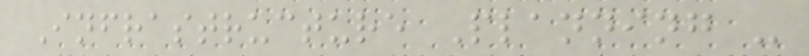Infrastructure Planning -
